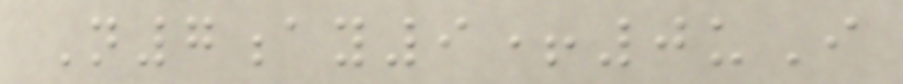N7ay9+0uI
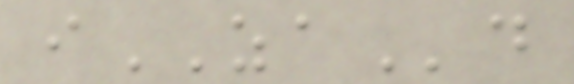iZAd
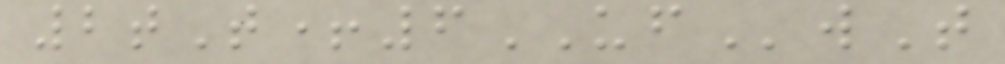2tT+6UFwT
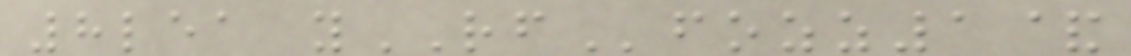8lea yRFfozz1&
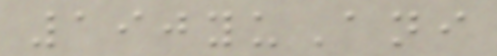190yuAni
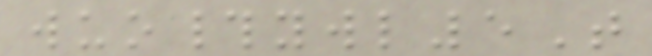wuo#ywl5T
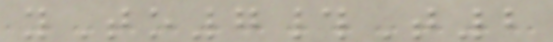yTo7#T2
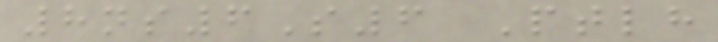8ns6S6 Ptlh
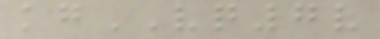kgVQ7v
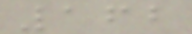162
